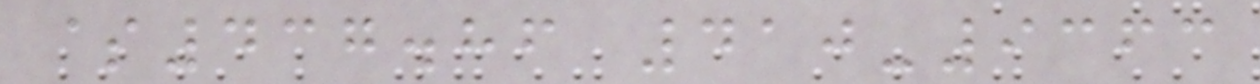$437.86 410-9363
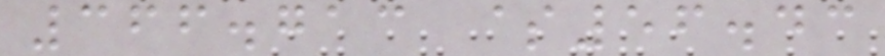366.713 $56.43
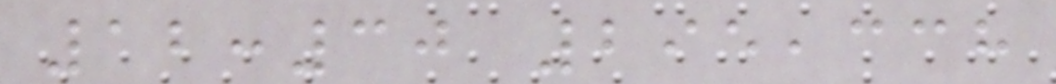12:30 295,338
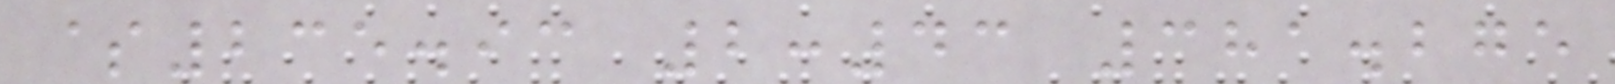$235.93 2:43 381.275
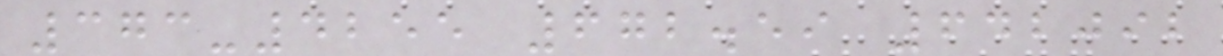373-4255 672.59 642092
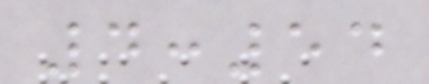4:54
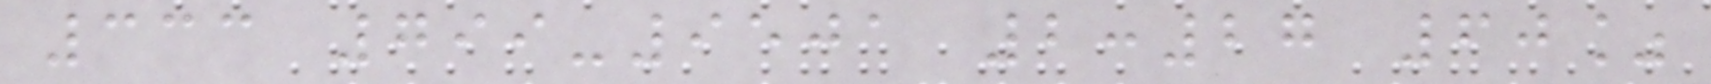333 799-9501 2:27 60%
